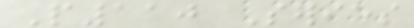P110 Series
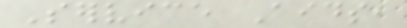Service Aids,
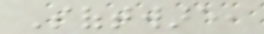Software,
